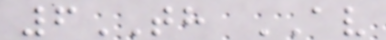6TH AV
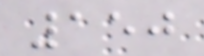150
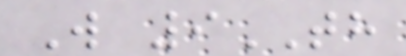W 9TH
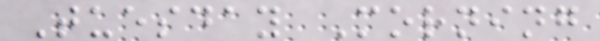Tuesday Morning
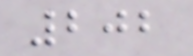202
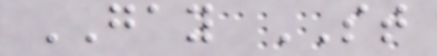GAY ST
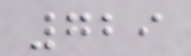729
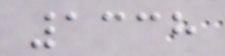1338
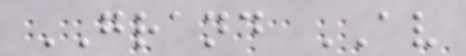GRAND AV
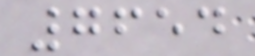7654
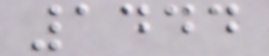1444
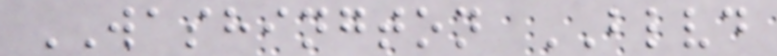WASHINGTON BLVD
